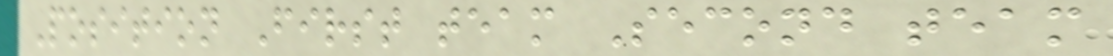Position First team Second team
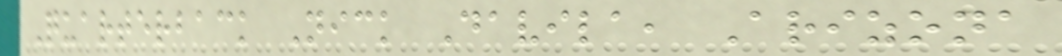Quarterback Nick Davila, Arizona
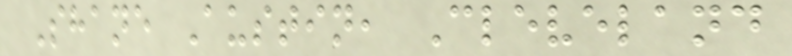Shane Austin, Cleveland
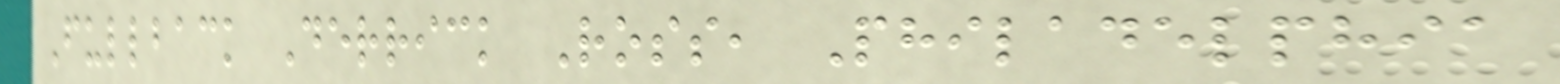Fullback Derrick Ross, Philadelphia
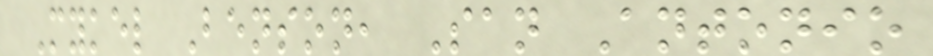Mykel Benson, San Antonio
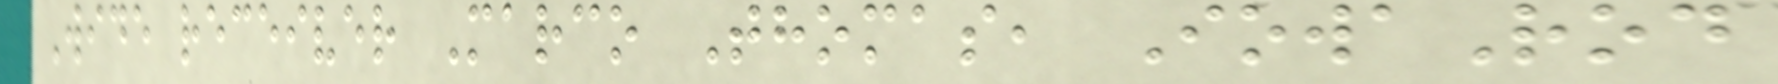Wide receiver Marco Thomas, IowaRod
